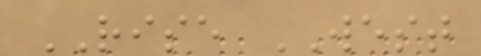RISE WEST
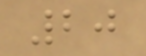20
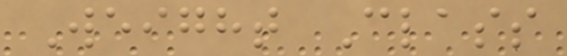Weight Class
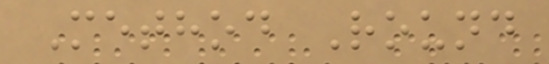Method Round
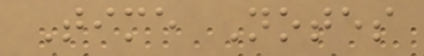Time Notes
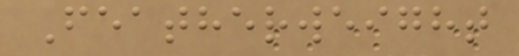Featherweight
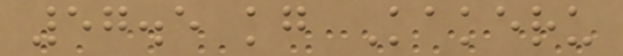57.5 kg Kakeru
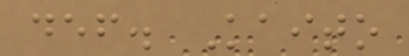def. Kaito
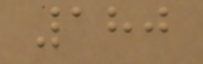180
